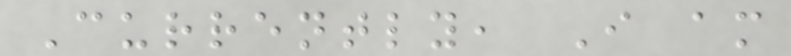Currently, I am
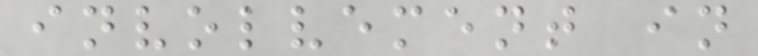involvement in
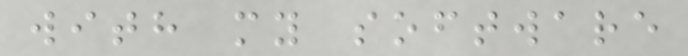with my software
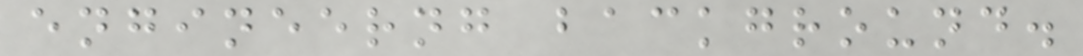engineerng background.
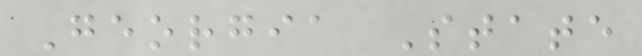Georgia State
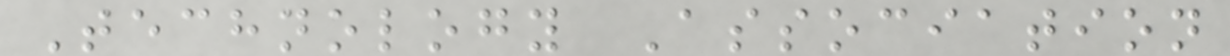Technology Association
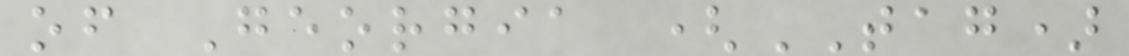of Georgia (TAG)
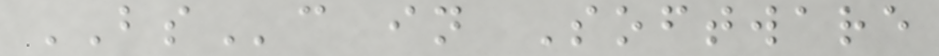BSc in Software
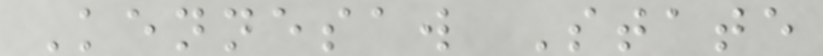Kennesaw State
